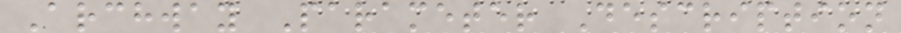Archway Parameter Description
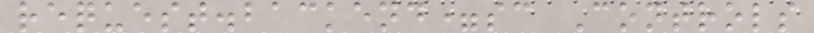request.backend=sc Controls
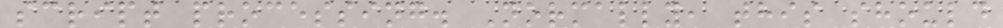script processing. Normally, this should
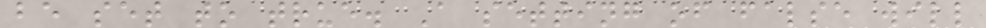be set to true. A setting of false will
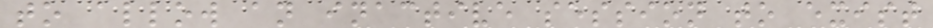to allow an inactive session to exist
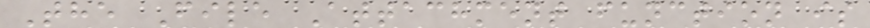The File Attachment function is
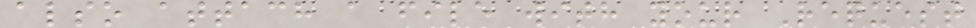also attach a file with your Request
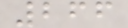266
